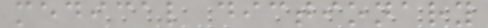medical dictionary
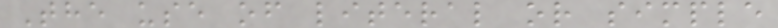The use of literal or simple
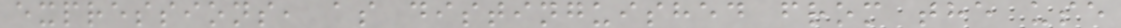expressions, as distinguished from the use
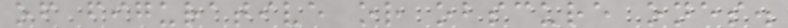of figurative or obscure ones.
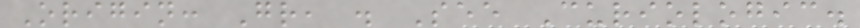Origin: Gr, . See Curiologic.
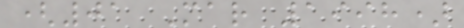(01 Mar 1998)
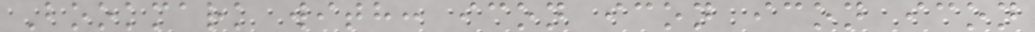Bookmark with: icon icon icon icon
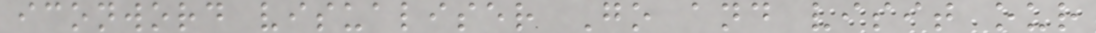iconword visualiser Go and visit our
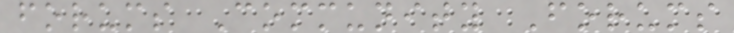forums Community Forums
